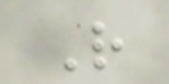R
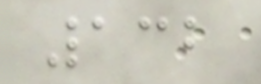132
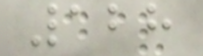128
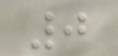0
